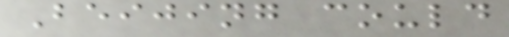Beijing could
